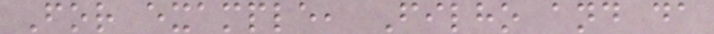For example, Filho and da
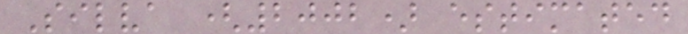Silva (2002) estimated
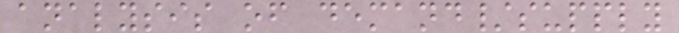analysis of demand/supply
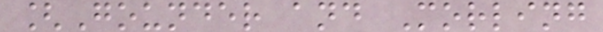[Gounder and Morling
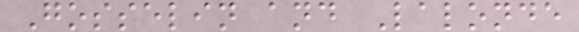Gosselin and Lalonde
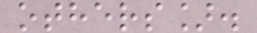others].
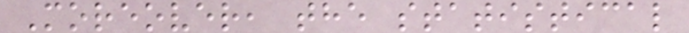Moreover, the statistical
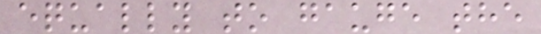equally to gauge the
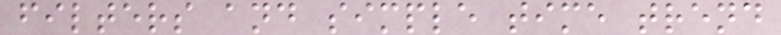filters and simple time trend
